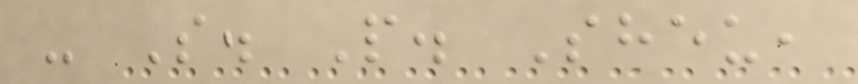- S. P. Sheu,
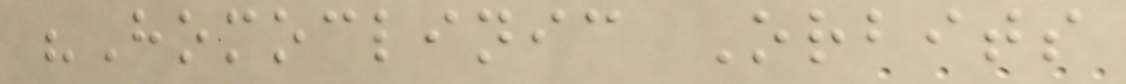"Homoclinic Orbits
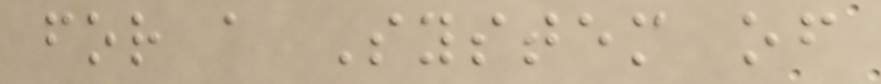for a System of
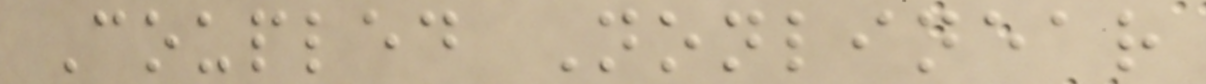Coupled Nonlinear
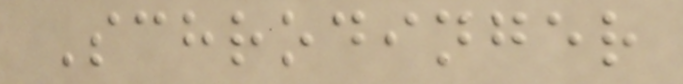Schrodinger
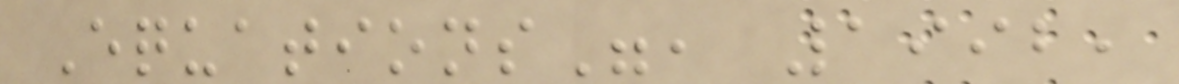Equations", 1992,
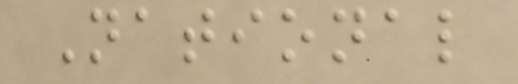National
